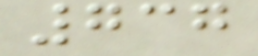737
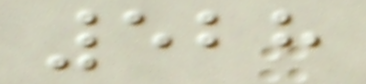528
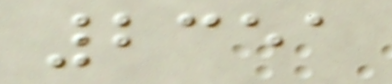2351
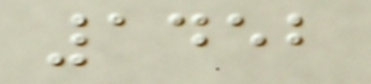1452
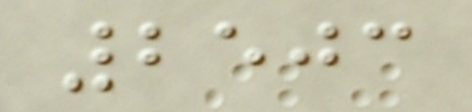2503
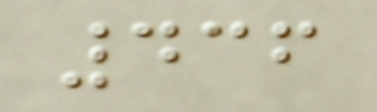436
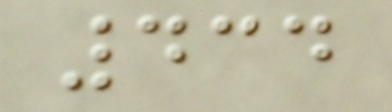434
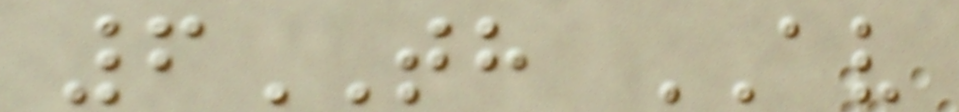6TH AV
